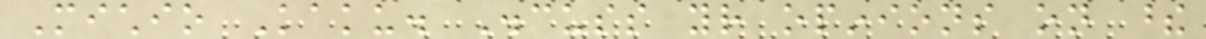Michio Kaku. Discuss your opinions on these
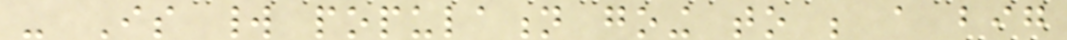- Is world population going to be a big
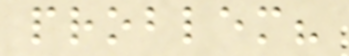problem?
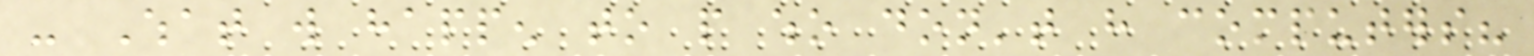- What will happen to people who don't have computers?
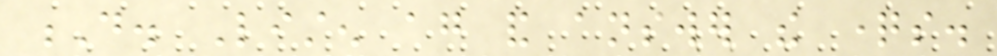D. Listen again and answer the questions.
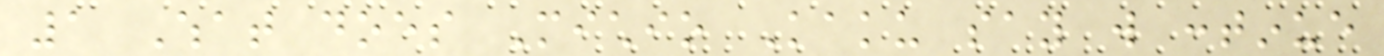1 What does Michio Kaku say will continue
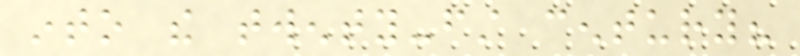into the twenty-first century?
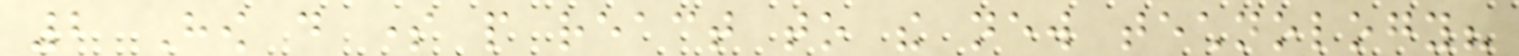2 How do some people react to the new technology?
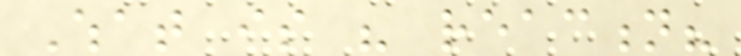What is his reaction?
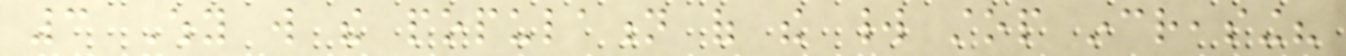3 Why will the population of the world stop increasing?
